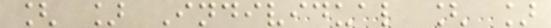[ ] Individual [ ]
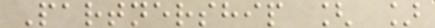Partnership [ ]
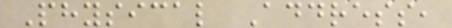Physical Address,
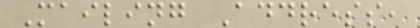Mailing Address,
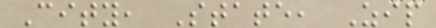City, State, Zip
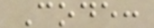Code:
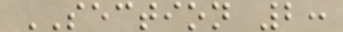SECTION 2:
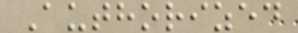Authorized
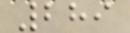289
